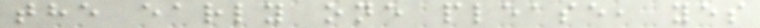the early one please, yes
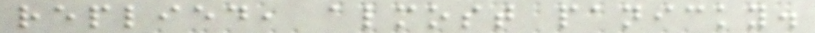replied, almost panicky.
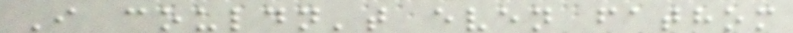I couldn't even fathom
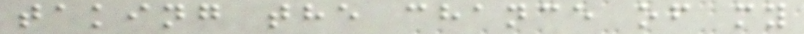taking the chance of my
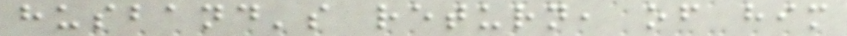husband's return, of him
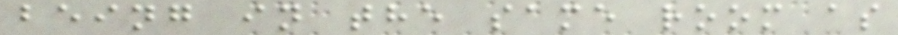being in the same room as
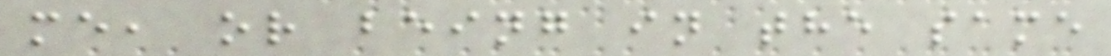me, or being in the same
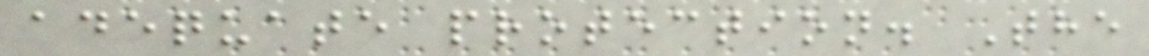adequate protection. The
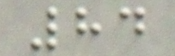84
